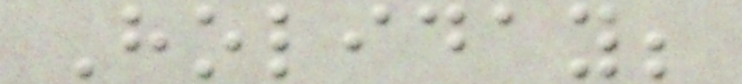Holiday;
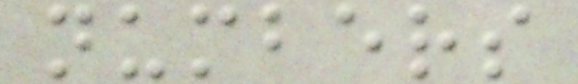numbers
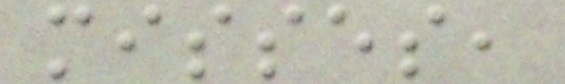misses,
